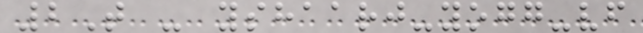2T - yshaarj-yogg-vf
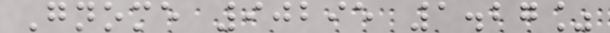Gnome 90295 1.27%
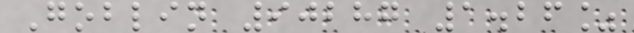Goblin 90287 1.26%
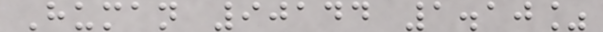Human 90144 1.10%
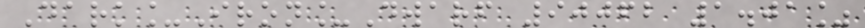Dark_Iron_Dwarf 90062 1.01%
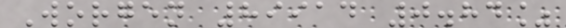Worgen 89914 0.84%
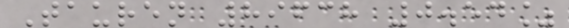Tauren 89638 0.54%
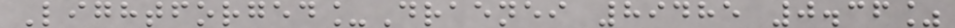Lightforged_Draenei 89485 0.36%
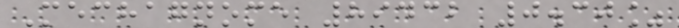Mechagnome 89432 0.30%
